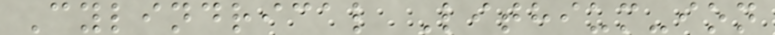Cylindrical Lithium-ion
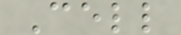Cell
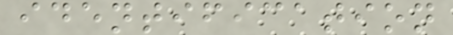identification
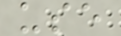use
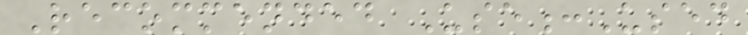Recommended Use:Used
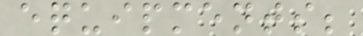equipments;
